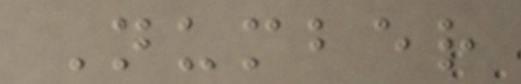Number
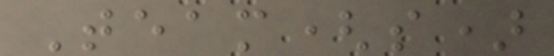Team(s)
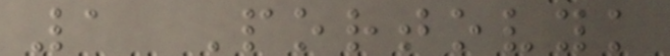1 Portovyk
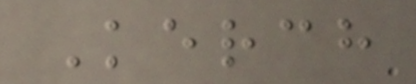Kerch
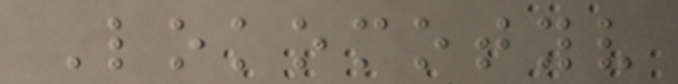Lokomotyv
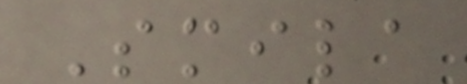Smila
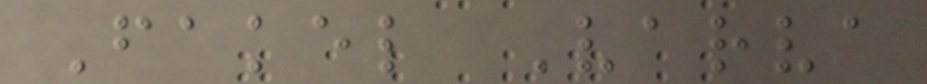Fakel Varva
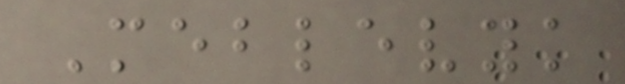Meblevyk
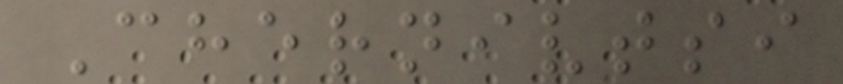Chernivtsi
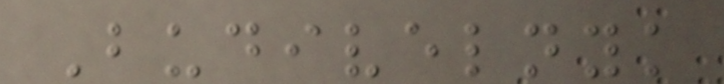Budivelnyk
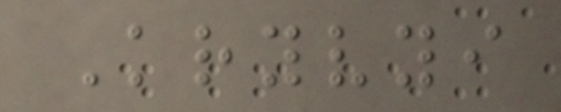Kryvyi
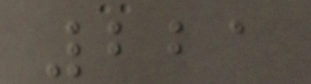221
